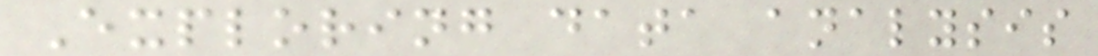Exploring data analysis
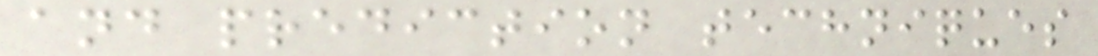and prediction techniques
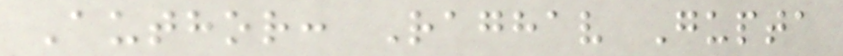Author: Raghav Gupta
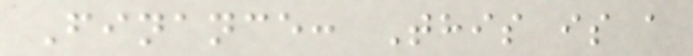Finance: This is a
